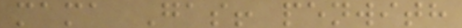mama Gas! penwith
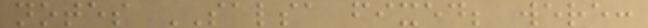notes SALSA fixed; were:
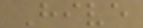Hive
